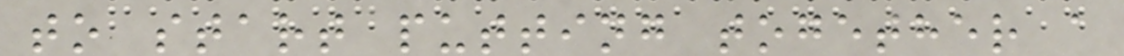to start putting together a
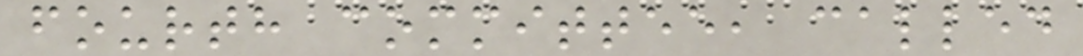fourth committee, called
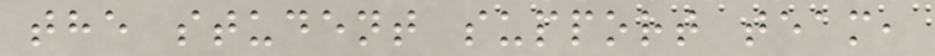the student support team,
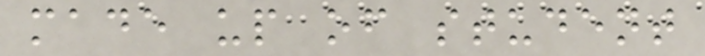made up of student
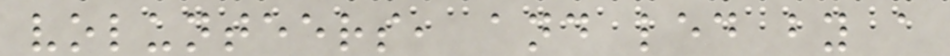volunteers, and led by a
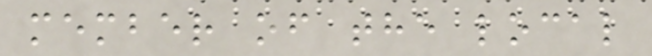member of the local
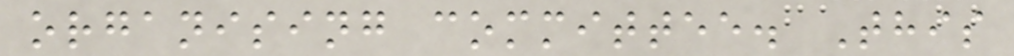organising committee. This
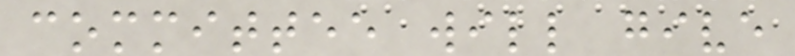committee will give
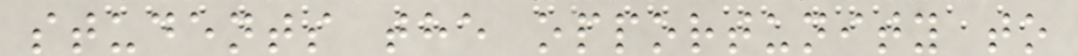students the opportunity to
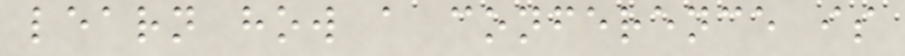learn how a conference is
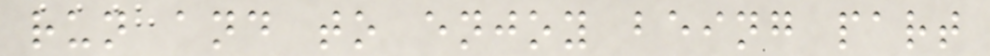run and to enjoy being part
